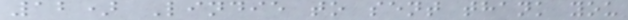12) Lindie to sent thank you
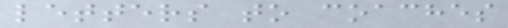letters to coaches
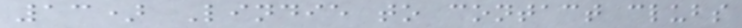13) Lindie to contact clubs
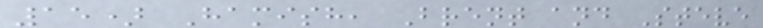15) Hamish, Brent and Steve
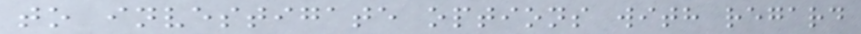to investigate options with regard
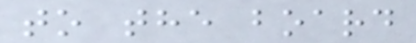to the board
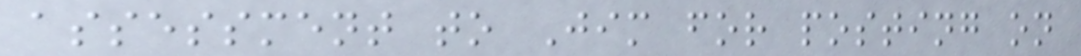assessment to Jim for posting on
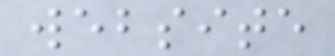website
